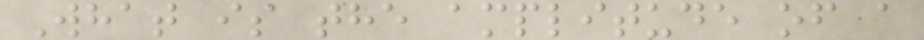What is the amplitude of a
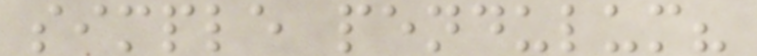simple pendulum?
